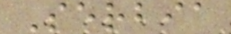Serbia
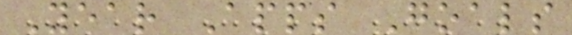Year Apps Goals
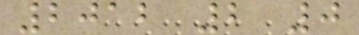2012 2 0
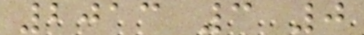2013 3 0
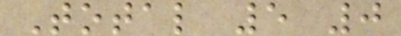Total 5 0
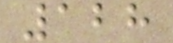128
